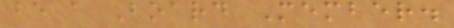be a Board Member.
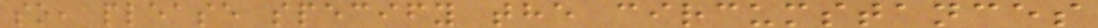so, please specify the circumstances
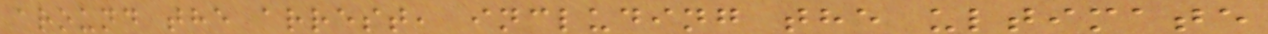around the arrest, including the ultimate
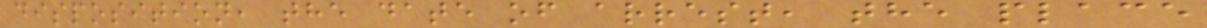disposition, the date of arrest, the place
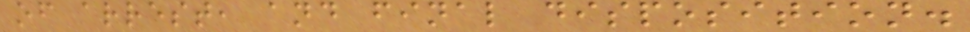of arrest, and final disposition.
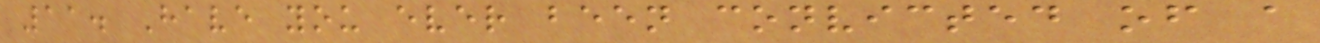11. Have you ever been convicted of a
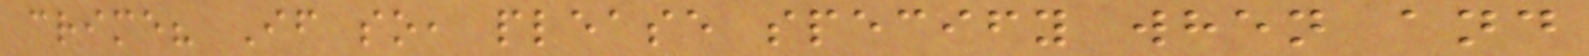crime? If so, please specify when and
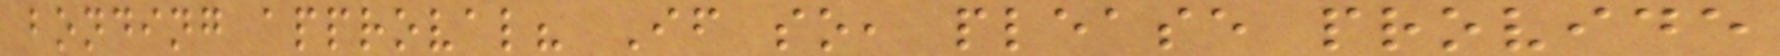bonding approval? If so, please provide
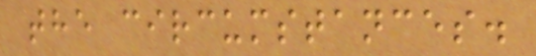the circumstances.
